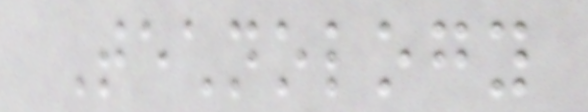Technology
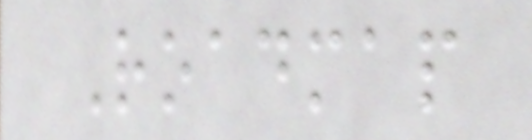Roadmap
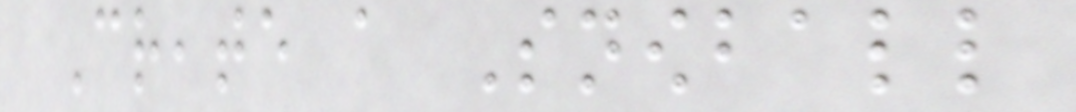Create a Snowball
